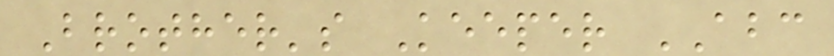Brother's Keeper ABC
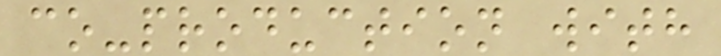co-production with
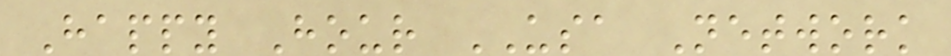Happy Hour USA Network
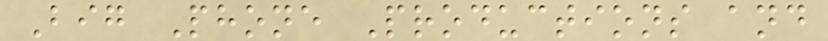Big Phone Productions and
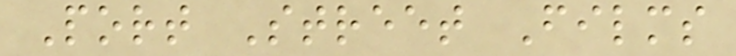Port Street Films
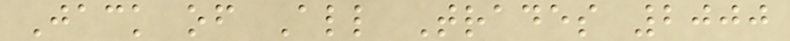Jack of All Trades 2000
